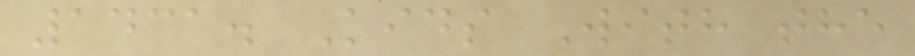1431. Kids With the
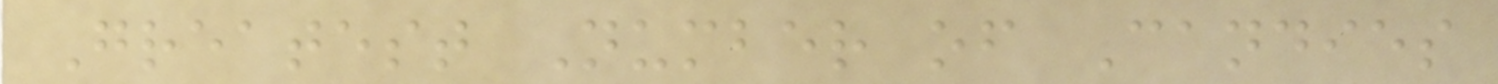Greatest Number of Candies
